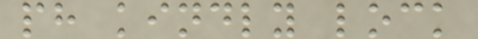ph kindly lock
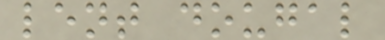lent dougal
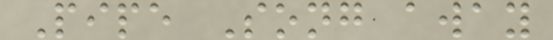Pipe Song away
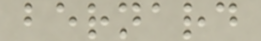bernard
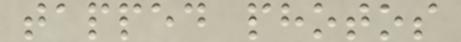tapped photos
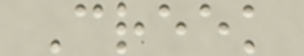Creek
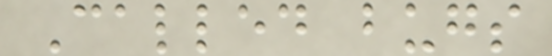Called bugs
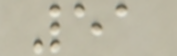51
